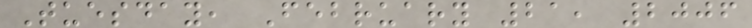Tuesday, February 21, 2006
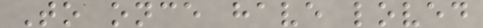To once have loved
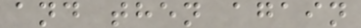and then again
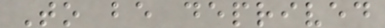To be deprived
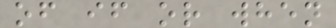of if or when
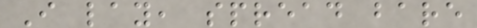I lay, spread bare
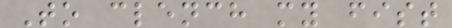To clench my fist
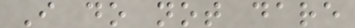I do not dare
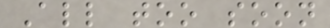All too soon
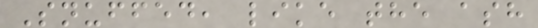Snuffed, like the ash
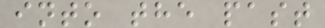into the past
